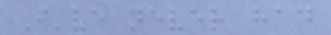I've never had
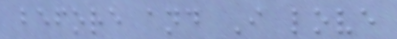before and I love
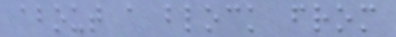about a block from
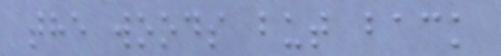the woods but back
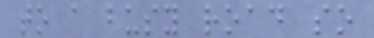to a busy road so
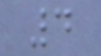4
